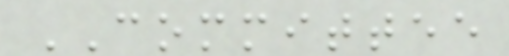COMMITTEE
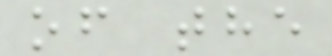of the
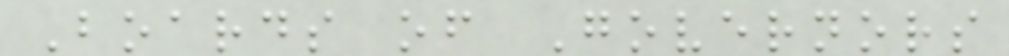Boards of Governors
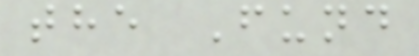the Fund
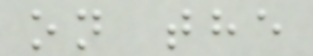on the
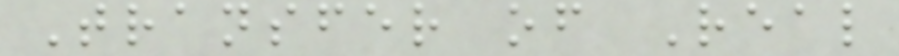Transfer of Real
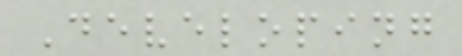Developing
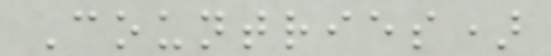Countries)
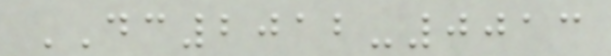DC2012-0013
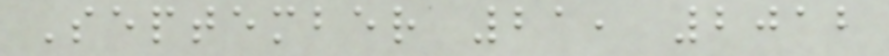September 21, 2012
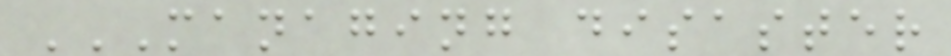MANAGING DISASTER
